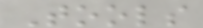Tools
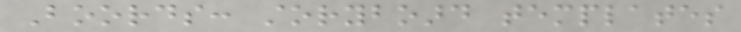Boords: storyboard templates
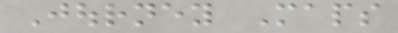Journey Maps
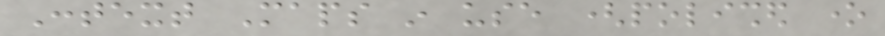Context Maps in use (polished one
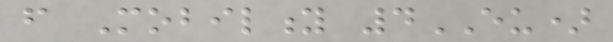from Mobility 4EU)
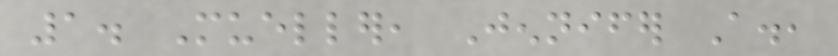1. Mueller, Jennifer A.,
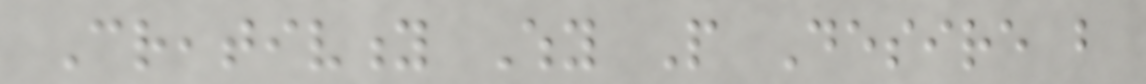Creativity Why People Desire but
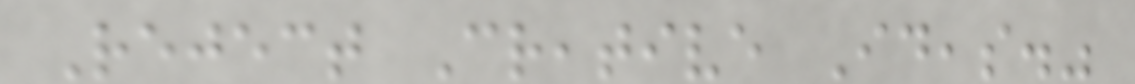Reject Creative Ideas."
